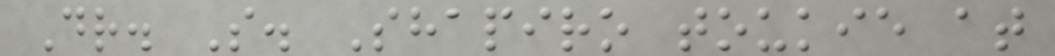Dr. S. Shapiro toukie at
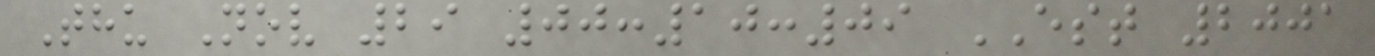Thu Nov 29 00:10:09 EST 2001
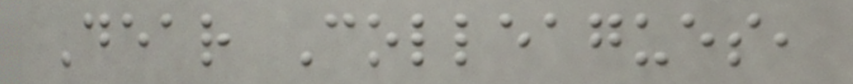Dear Colleagues,
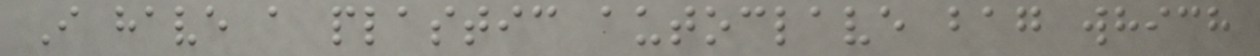I have a plastic autoclave bag which
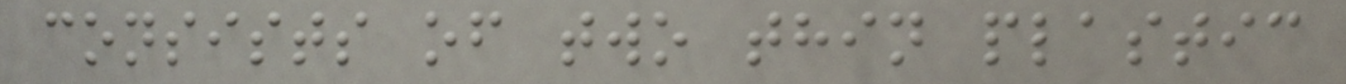consists of two thin plastic
